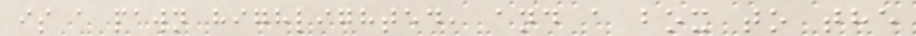is a pawn highlighted, and a box to the
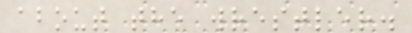about the wrestler.
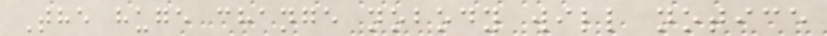The huge change nobody will notice
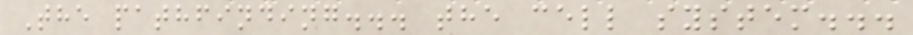The pathfinding... the cell system...
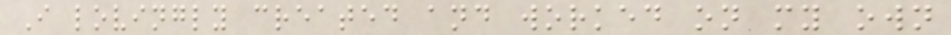I lovingly created and worked on my own
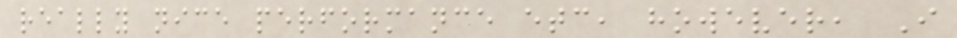really nice performance etc, however, I
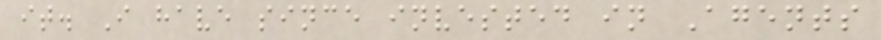it. I have since invested in Agents
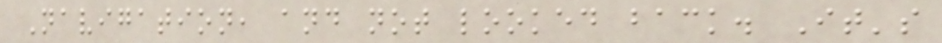Navigation, and not looked back. It's
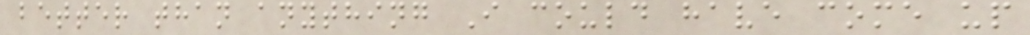better than anything I could have come up
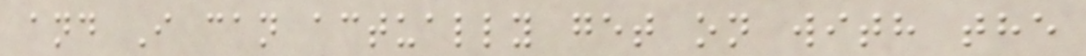and I can actually get on with the
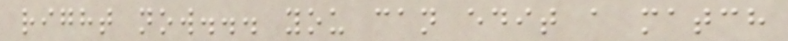right now... you can edit a match
